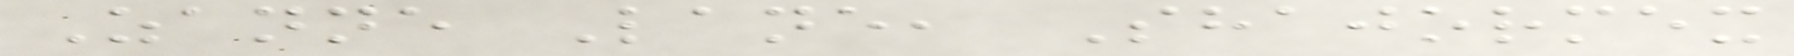Zanne Lane, Shajormex
